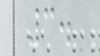3.
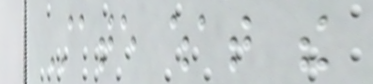State what the
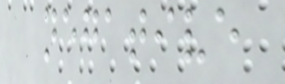negative
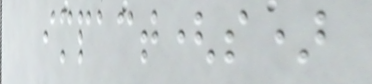impact(s)
